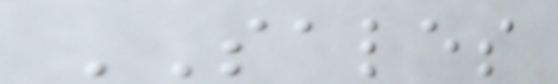SALES
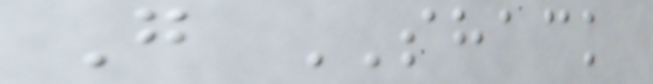G SHACK
